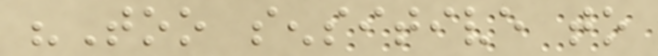"Too sensitive to
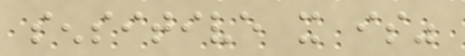sensitive it is"
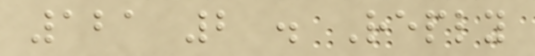121 2 . Reply
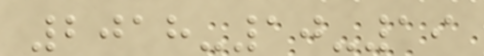2018-10-19
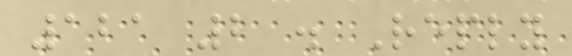121 2 . Reply
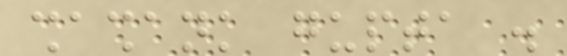shashank gupta .
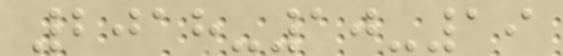2018-10-19
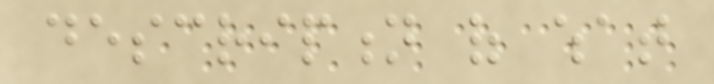description of what
